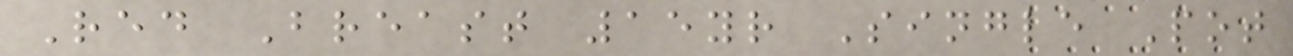Red Breast 15yr Single Pot
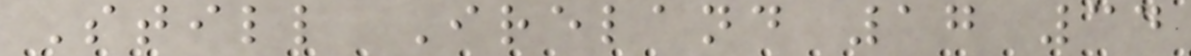Still Ireland 17 34
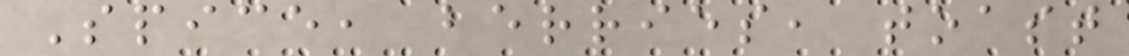Spice, berries, toast
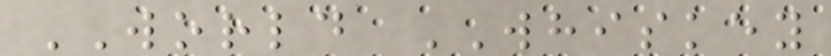WORLD WHISKEY
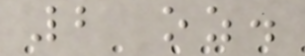2 oz.
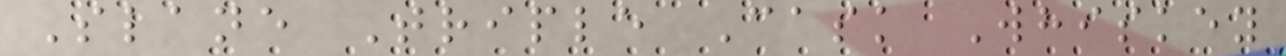Slane Triple Cask Whiskey
